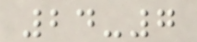24-7
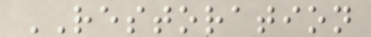RESTORATION
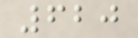620
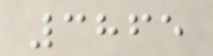3865
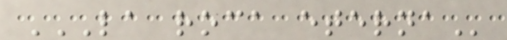LA ROCA ETERNA
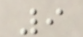9
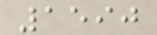1590
